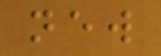new
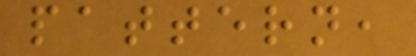pattern,
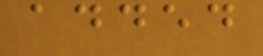added
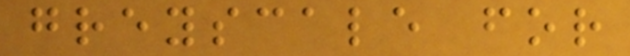greyscale for
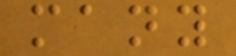many
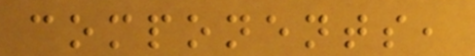components,
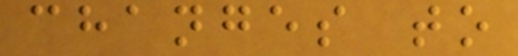changes to
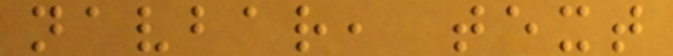navbar, text
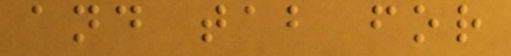and tab for
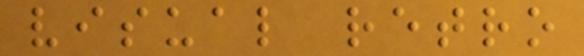visual retro
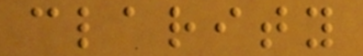clarity
